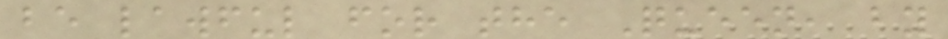be lawful for the Queen, by
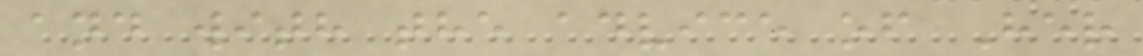and with the advice of Her
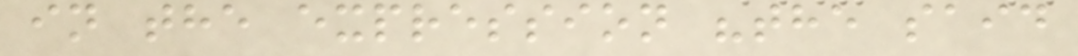in the expression "the said
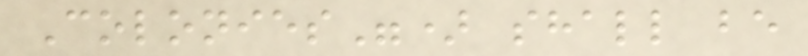Colonies") shall be
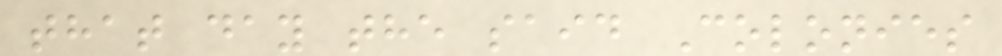that day the said Colonies
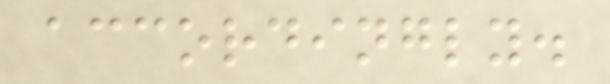accordingly.
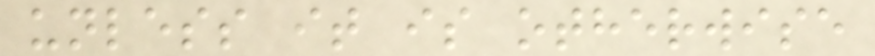unless it is otherwise
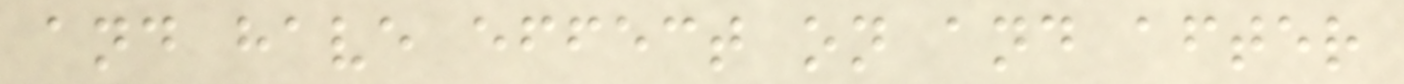and have effect on and after
